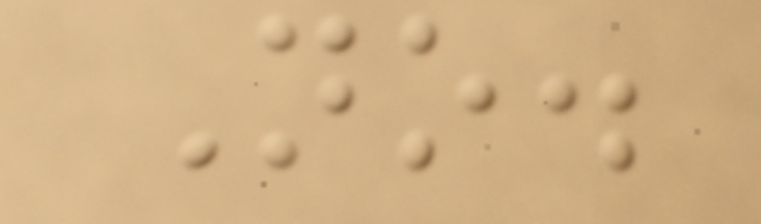No.
